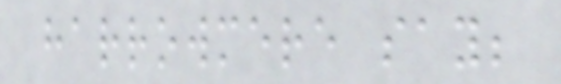harrowmere say;
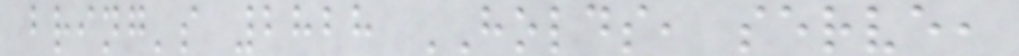bring's 2828 HOLDS, serve,
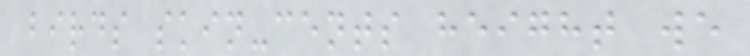birds skin-cents height we
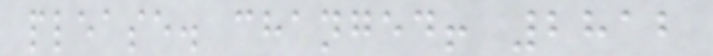please. changed! 2812
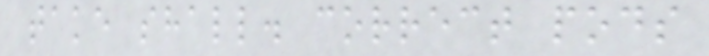take shall. correct pods
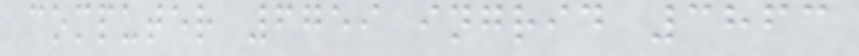computer 6759 ingrid 3863
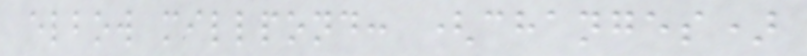elbow millpond: (changes)
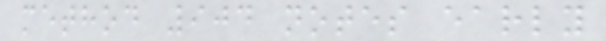method 904 notes early
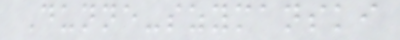Dunne-szymanski
